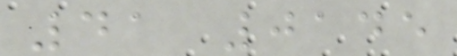41 0145
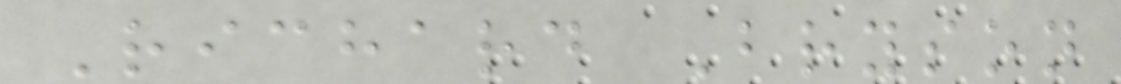Richard Bryson
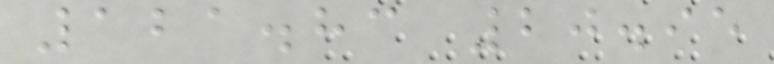121.83 20.95
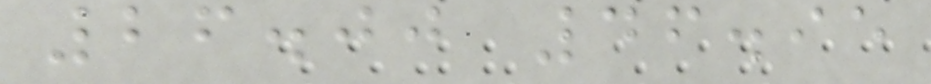26.00 46.95
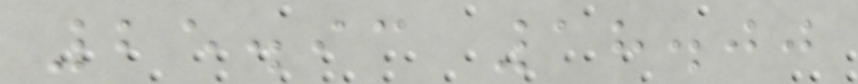25.93 18.00
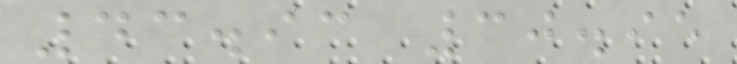43.93 30.95
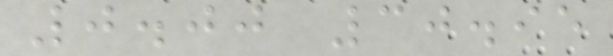0.00 30.95
